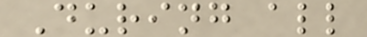During all
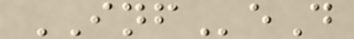INFeD
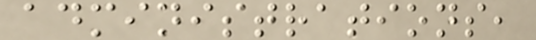administrations,
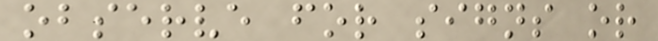observe for signs or
